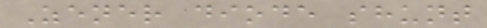Zener diode shunt
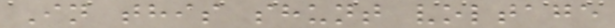In this shunt voltage
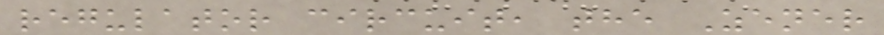regulator circuit, the Zener
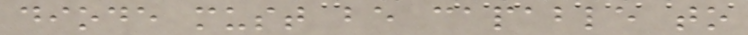diode must be capable to
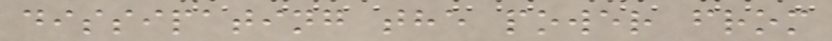dissipating the power from
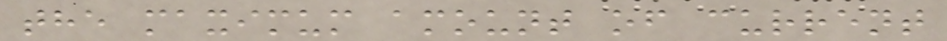the maximum amount of current
